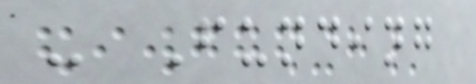- Funding
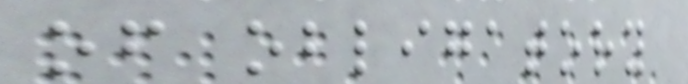of obligatory
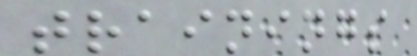trainings
